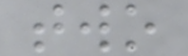two
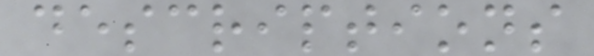descriptions
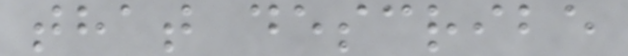that describe
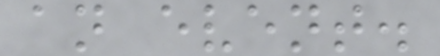an event.
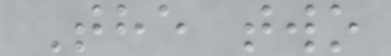The two
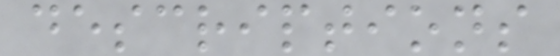descriptions
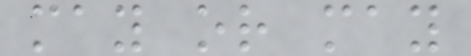may or may
